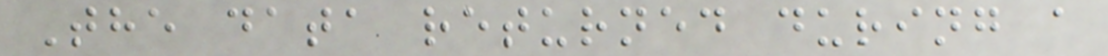The data returned during a
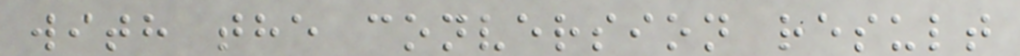with the conversion result
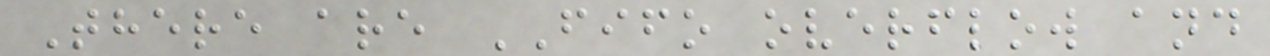There are FIFO overflow and
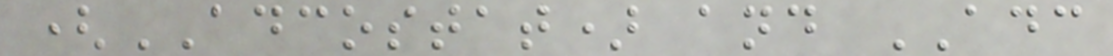(ADCOSTAT) and ADC
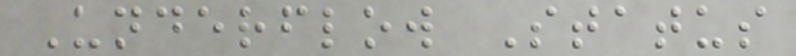Underflow Status
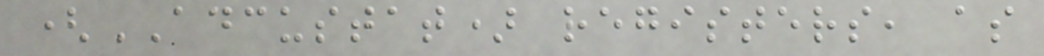(ADCUSTAT) registers, as
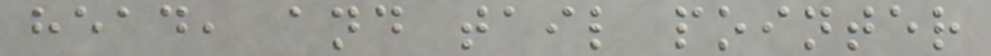head, and tail pointer
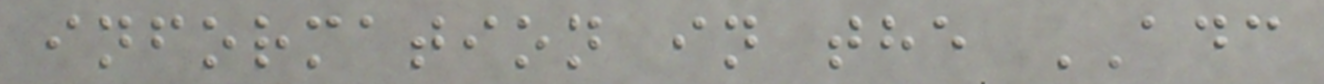information in the ADC
